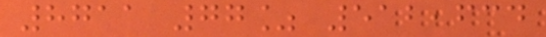8711 77% 512,634
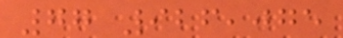77 926,075
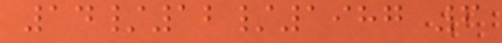14/12/1987 6
